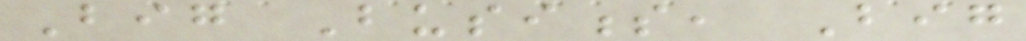Big Business, Big
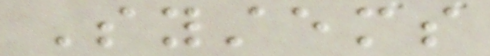Systems
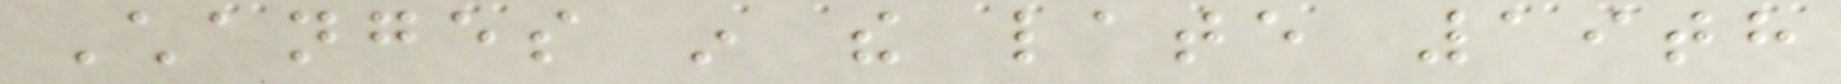Changes in the late 19th
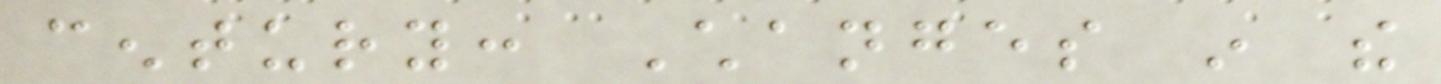century: Changes in the
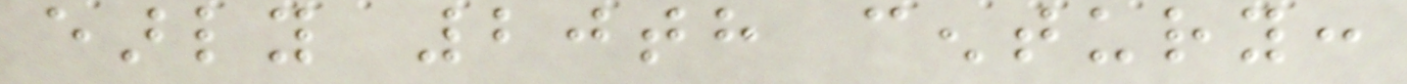early 20th century:
